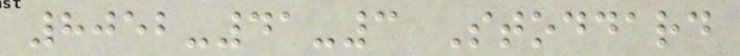8052-41-3 Stoddard
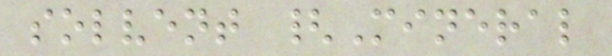solvent {Mineral
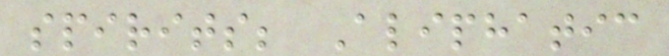spirits; Aliphatic
